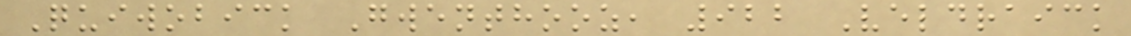Quiwobick Gwenthooz, 922 Veldraick
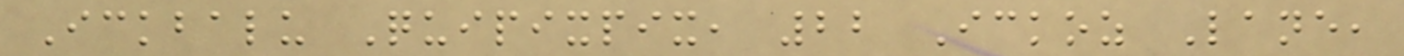Ickbalu Quipixpix, 22 Ickoz Lane,
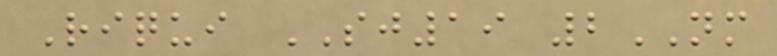Riqui SJ19 2NM
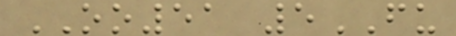OO51 5FU
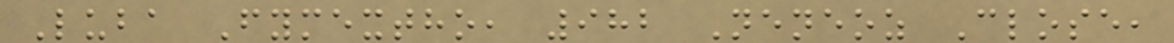Luba Fymextho, 982 Neneoz Close,
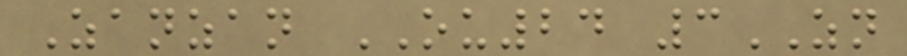Zanzan OU24 3ZN
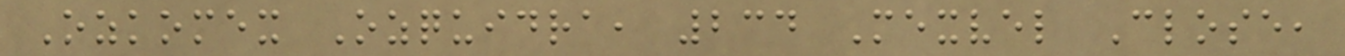Ozkomex Ozquidra, 234 Mexvel Close,
